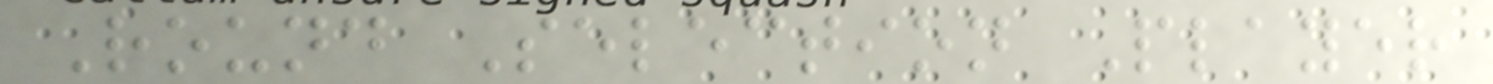Round Selection Player
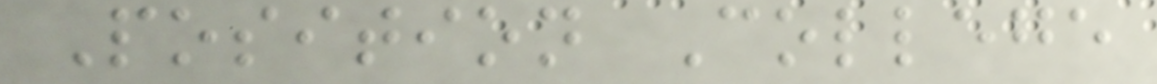Position College
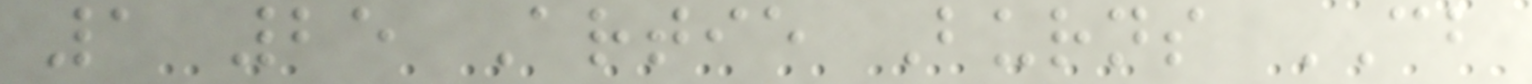1 25 Artie Burns CB
